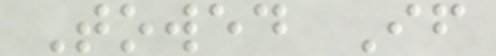Towed If
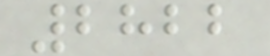2822
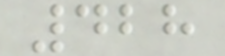428
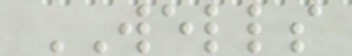WELLS
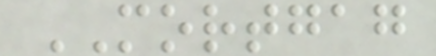MORTGAG
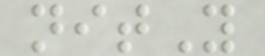nitY
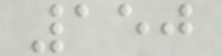150
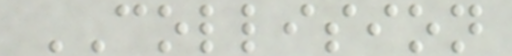COLLISION
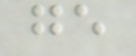ge
